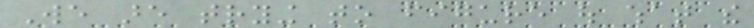We are trying to figure out what the
